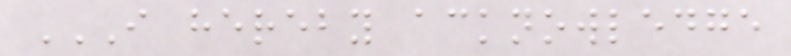I HEREBY ACKNOWLEDGE
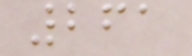261
